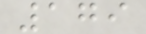179
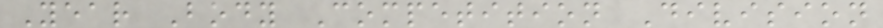Year Body Competition Division
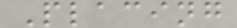Placing
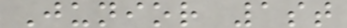Junior 1st
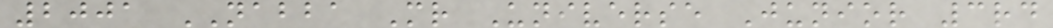2001 NABBA Mr Universe Junior 3rd
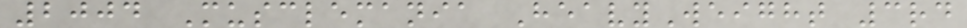2004 Musclemania HeavyWeight 3rd
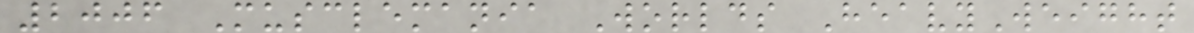2006 Musclemania Worlds HeavyWeight
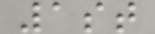1st
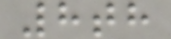8th
